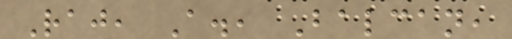Raj, A., Balcan,
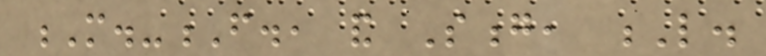M.-F., and Song, L.
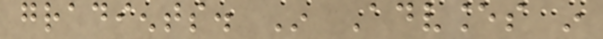gradients. In Advances in
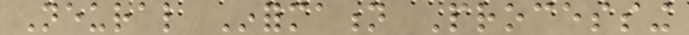Neural Information Processing
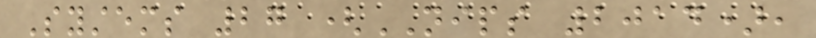Systems 27 (NIPS 2014),
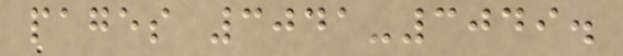pages 3041-3049.
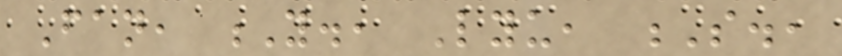Fan, Y., Lyu, S.,
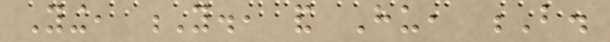Ying, Y., and Hu, B.
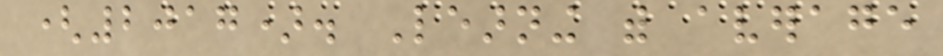(2017). Learning with average
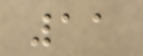11
